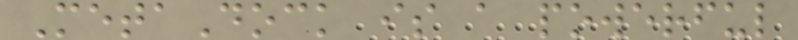MetaDock is a powerful
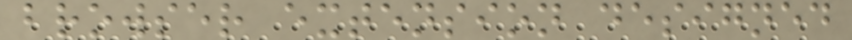browser extension designed
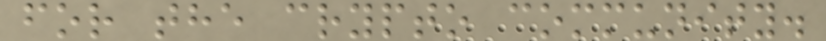for the crypto community.
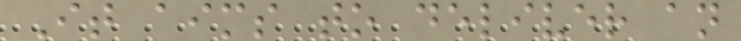It aims to deliver an
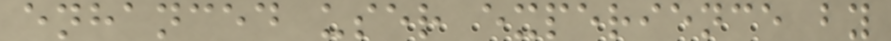enhanced user experience by
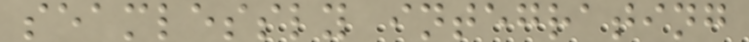seamlessly integrating
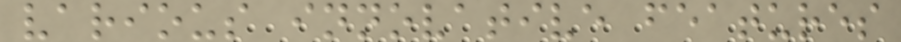various innovative features
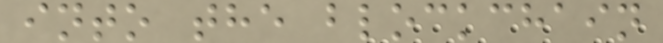into the blockchain
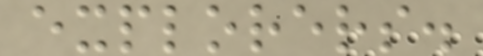explorers.
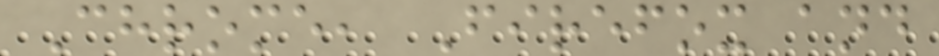Chrome, Firefox and
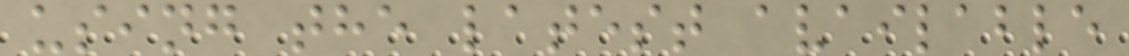using the latest available
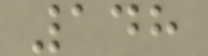148
